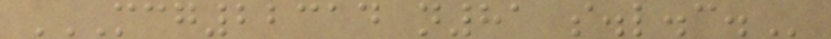MCG22314 N81 S.L.C.
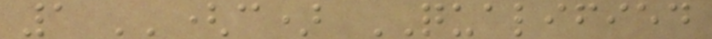1 ''(c) QUALIFIED
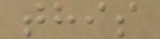this
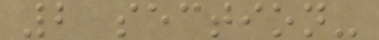2 section-
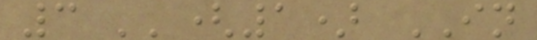3 ''(1) IN
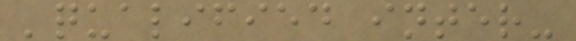'qualified inter-
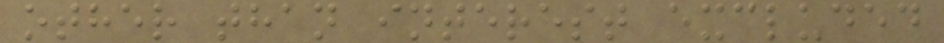other than interest excluded
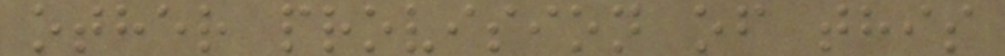other provision of this
